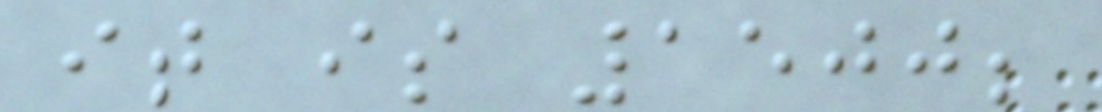it is 1500;
